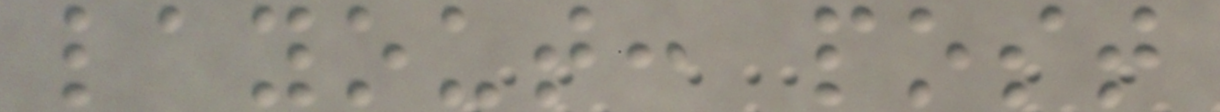layout: post
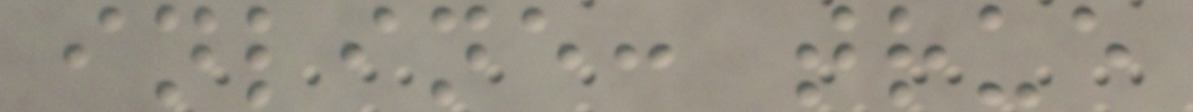inline: true
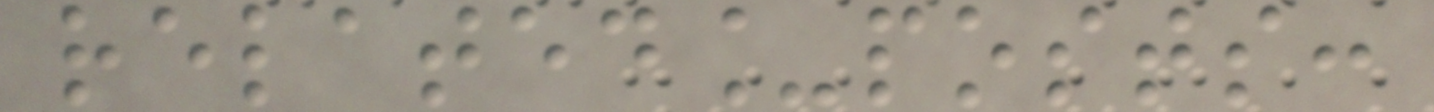related_posts:
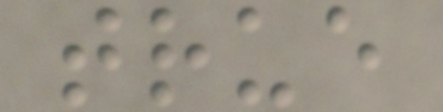true
